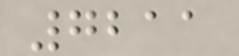7211
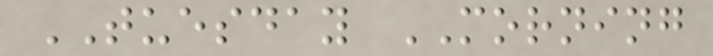TUESDAY MORNING
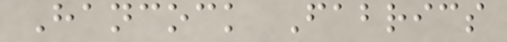Hancock Fabrics
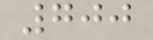700
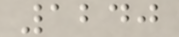1240
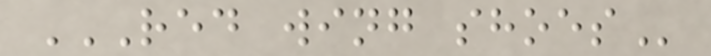RED WING SHOES
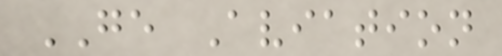GE Aviation
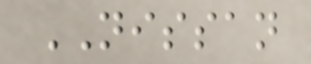NISSAN
